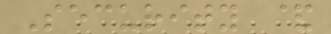Security &
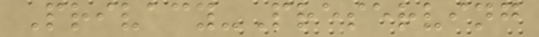Privacy-Preserving
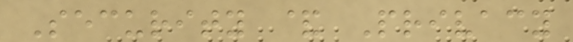Security & Privacy
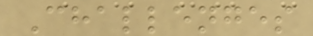Challenges
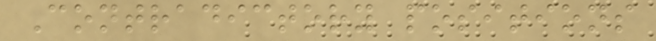Contradictory positions
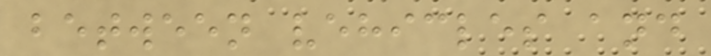between vehicles and
